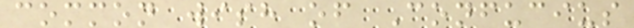common wish of Confucius
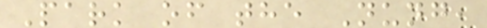Park of the Nung,
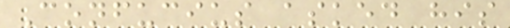Confucius asked his
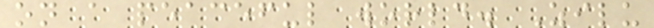on a peaceful world. Zilu
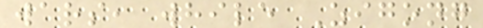wars, while Zigong
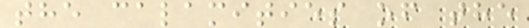the calamities of the
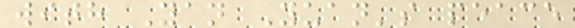with Yan Yuan's peace
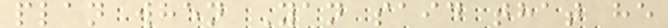plan when Yan said that he
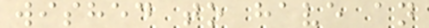wished to have an
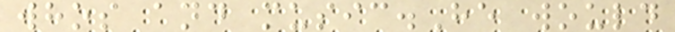whos and music.He would
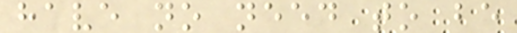have no need to be
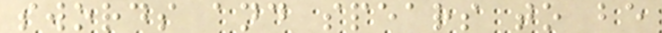swords and spears to be
